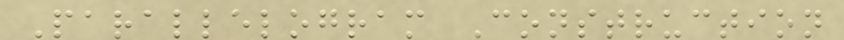Parallelogram Construction
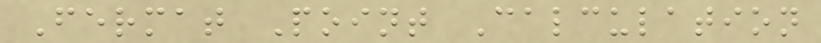Fermat Point Calculation
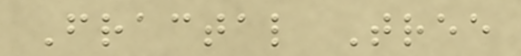Fractal Tree
